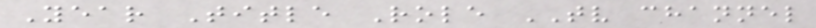Year Title Role TV channel
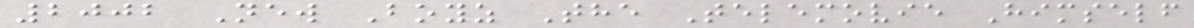2002 New Boyz The Telemovie Himself
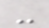-
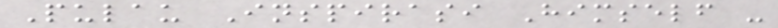Pulau Inspirasi Himself -
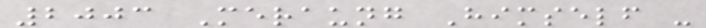2003 Meraung Himself -
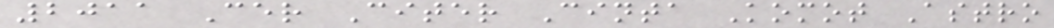2011 Cer Citer Cinta Komot Astro
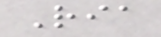Ria
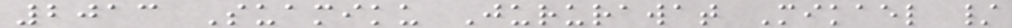2013 Suamiku Jururawat Mikael /
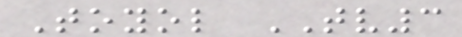Toyol TV3
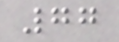77
